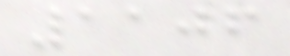1106
